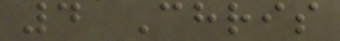4 Chris
